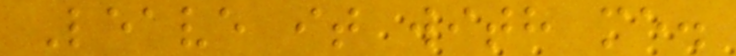Leave it with me.
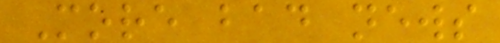More bad news
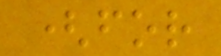(for
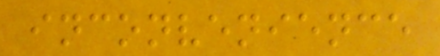inconvenience
